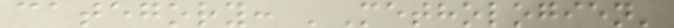category: 'Methologien'
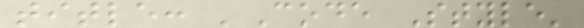title: 'Code Style'
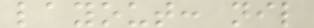layout: nil
